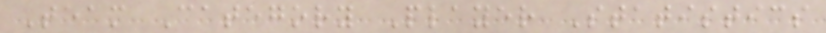Team Category Player Statistics
